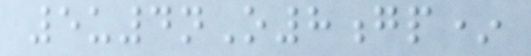5u4nO8gp*
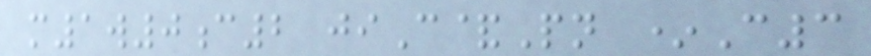m1w0c2 jiC&Pn *C3
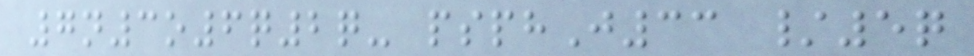7n3o6q2q- psphJ33 /5q
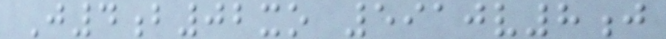J4b02xo 5910v8j
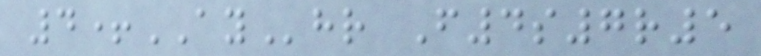4+AYhr F4s7r5
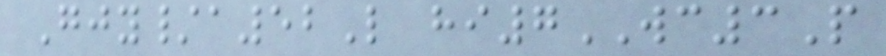Gjy/a52L hi7WC3P
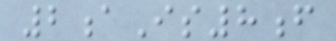2aIs8f
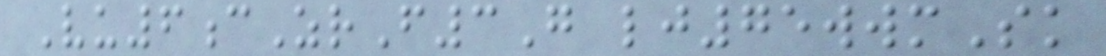Vu6cZrF3G lj75wwmSk
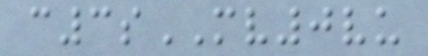c3sMV0vu
